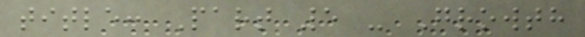title: Part 5 - Growth
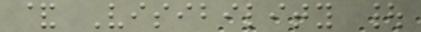& Visibility |
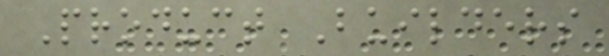Product Builders
